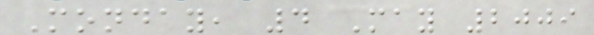Monday, 4 May 2009
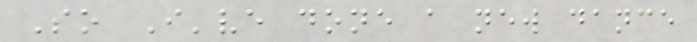So I've done a new dance
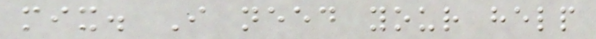mix. I need your help
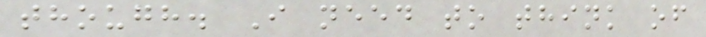though. I need to think of
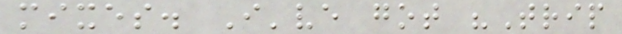mixes. I've got "Trip
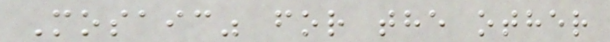Mosaic" for the other
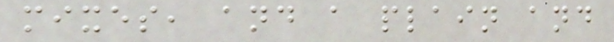mixes, and a plain and
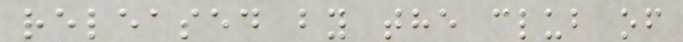released by the club of
